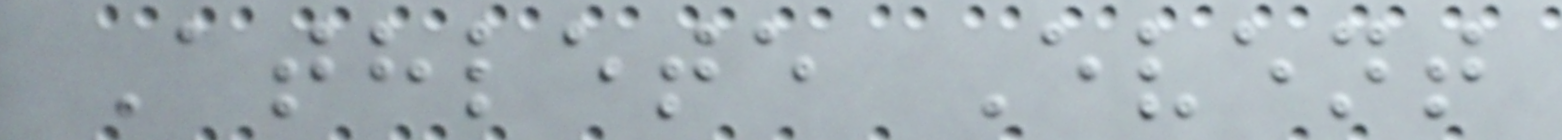Athlete Event
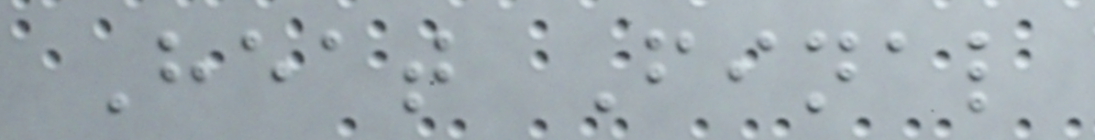Heat Final
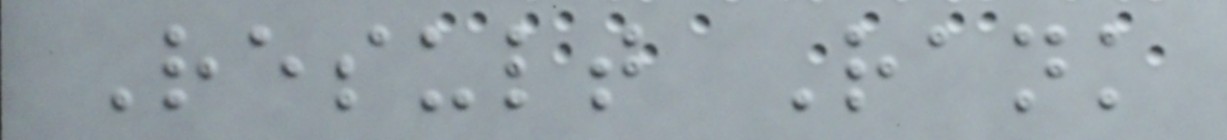Result Rank
